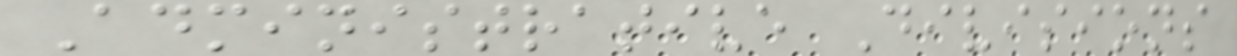Administrative Divisions
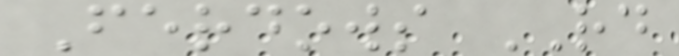Ferdows RD
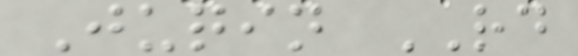Juqin RD
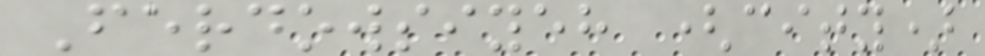Ferdowsiyeh (city)
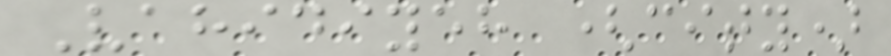Vahidiyeh (city)
